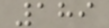189
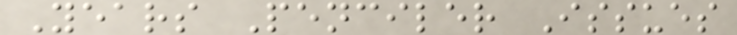Years Penciler Issues
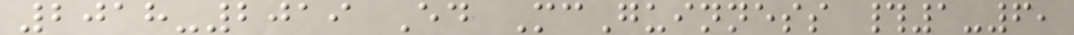2018-2019 Ed McGuinness #1-6,
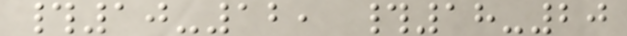#10-12, #18-20
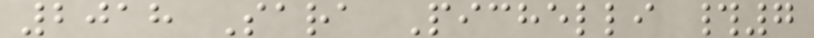2018 Sara Pichelli #7
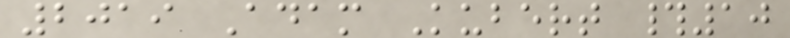2019 Adam Kubert #10
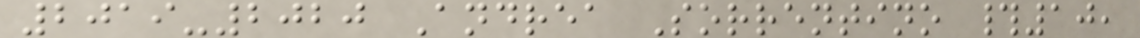2019-2020 Andrea Sorrentino #10,
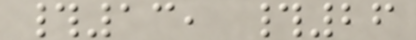#13, #26
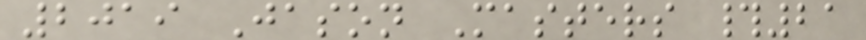2019 Jason Masters #21
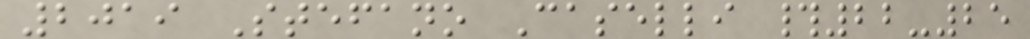2019 Stefano Caselli #22-25
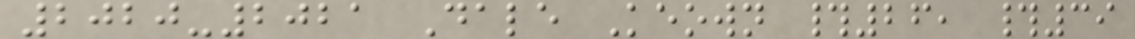2020-2021 Dale Keown #26, #39
